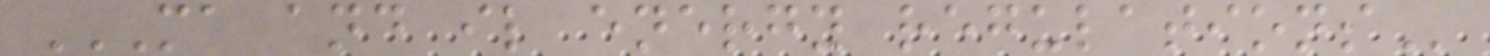MA AND IL ENERGY REGULATIONS
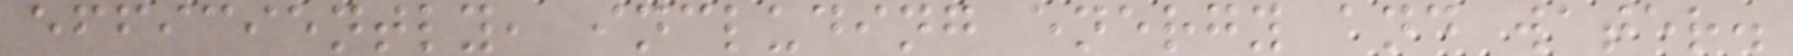efficiently, including energy and water.
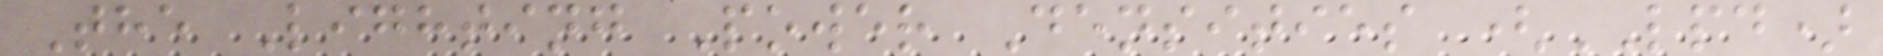The Lighting Power Densities (LPD)
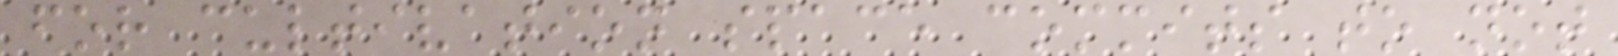for cultivation space commits to not
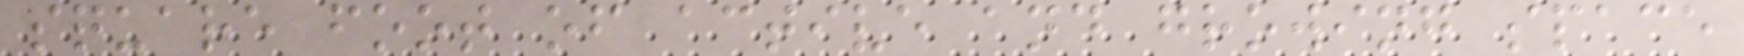square foot of active and growing space
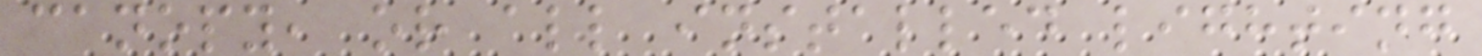canopy, or all installed lighting
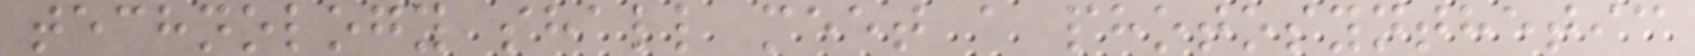technology shall meet a photosynthetic
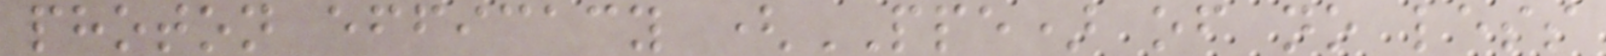photon efficacy (PPE) of no less
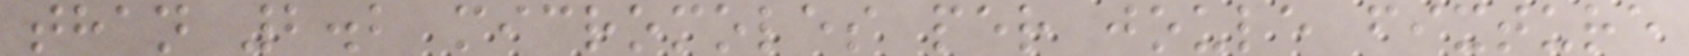than 2.2 micromoles per joule fixture
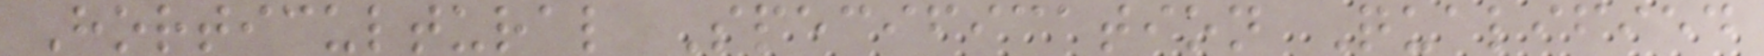Horticultural Specification Qualified
